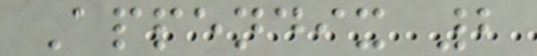Appendix 2
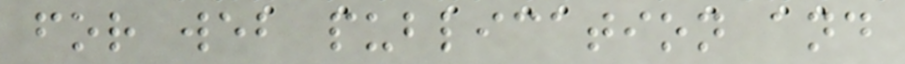for web publication and
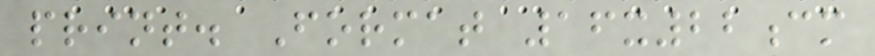print. Format 16x22cm
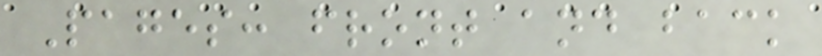Pages: front and back
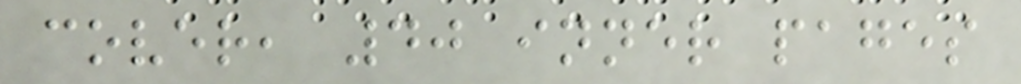cover, 40 inner pages
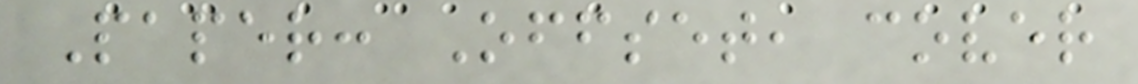Paper: Offset, cover
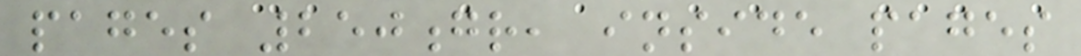pages 250gr, inside pages
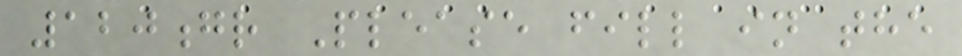120gr Please fill in the
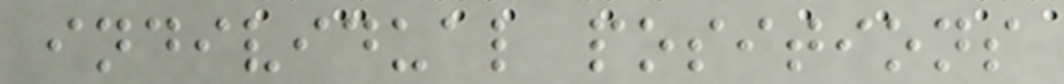individual positions
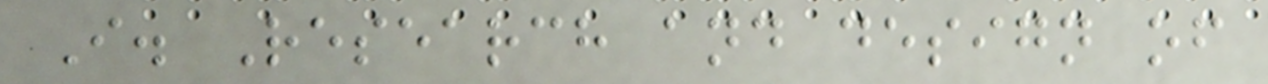I. Research and design of
